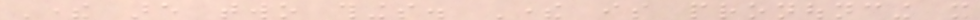There are two things. There is pronouncing it
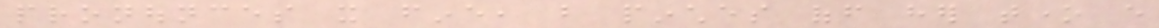pronounces it fine, but pinches off her tone every
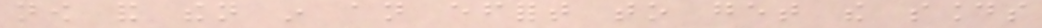now and then in an effort to get the sounds
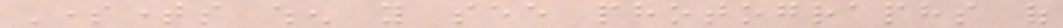Sometimes when you see photographs of
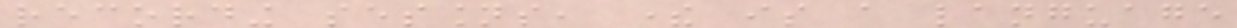recording sessions, there is a language
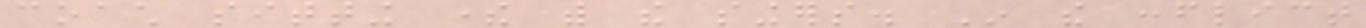coach sitting there with the singers. In the conflict
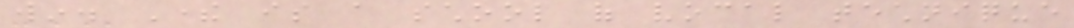win. There is a school of vocal technique
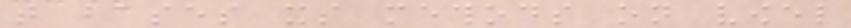that bases its methods on vowel
